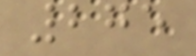275
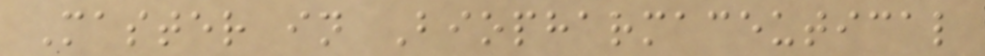Master in Biopharmaceutical
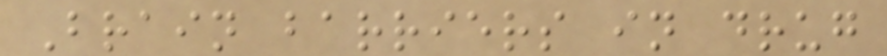Brain barriers in drug
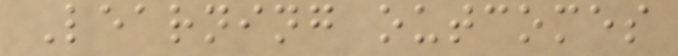Learning outcomes
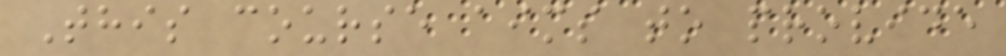This course aims to provide
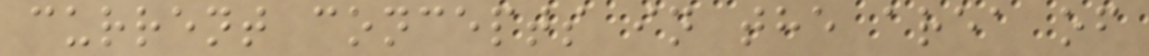current concepts in the area of
